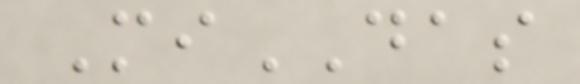MiDAS
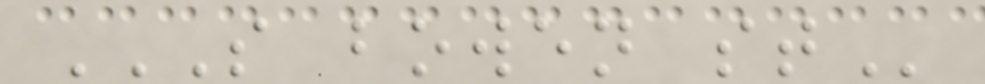S BOWEN ST
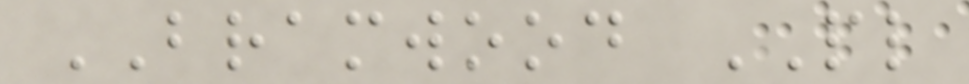BRAMWOOD PL
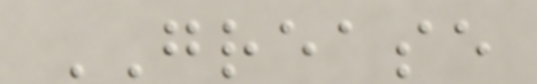GREASE
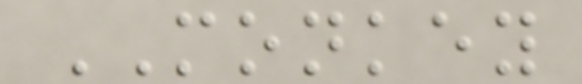MONKEY
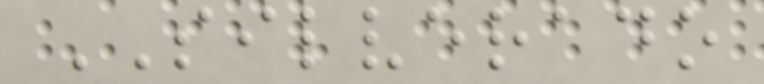SILVERADO
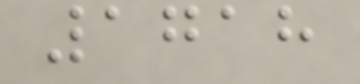1718
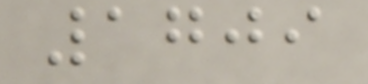1709
